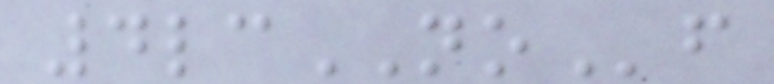4lcNOf
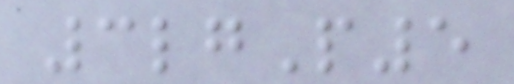3lgP5
